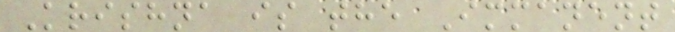Krishna is the Immanent
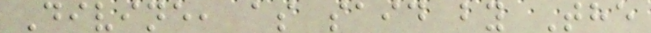Divine, as said by The
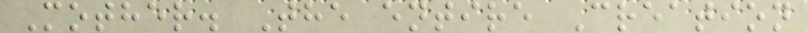Mother. The entire Creation
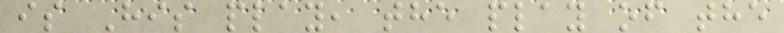is His play, the play of the
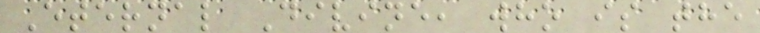Eternal Divine, who is the
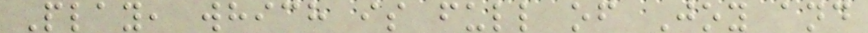Play, which is full of Joy and
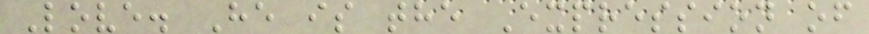Love. He is the Expression of
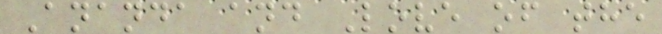Ananda and Love of the
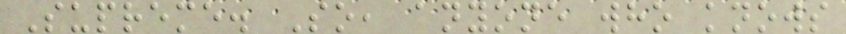Supreme. So, anyone who knows
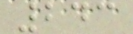243
